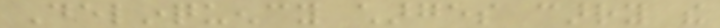Delinquency charges carry the
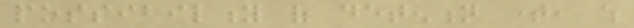possibility of detention time, which
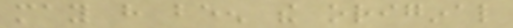may have been the original
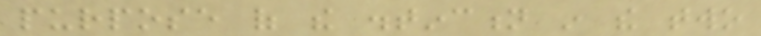purpose of the distinction in the two
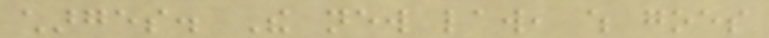charges. The new law, which goes
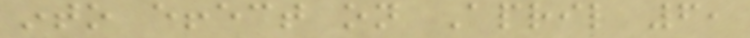into effect on April 6,
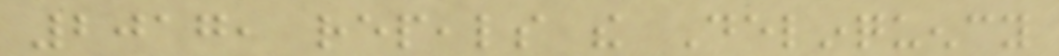2017, repeals the Delinquency
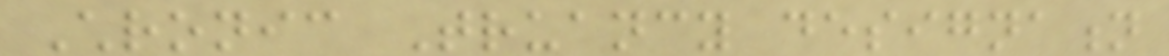Chronic Truancy designation
